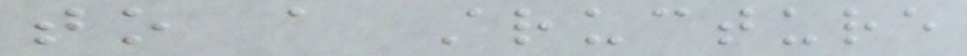to a structure
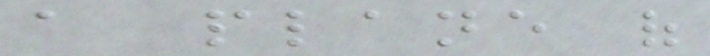a plane of
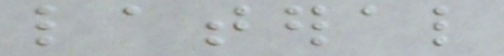lateral
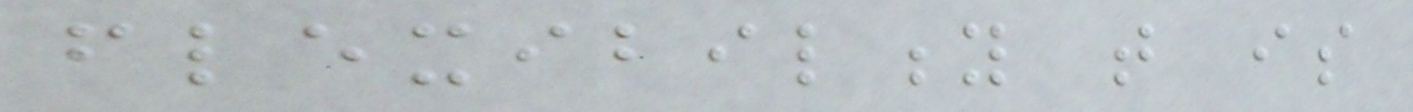flexibility that is
